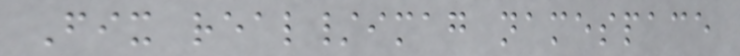Fix real/imag namespace
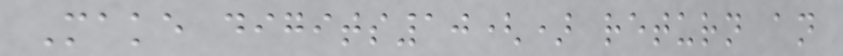Make digits10() return an
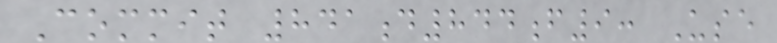Commit 841d844f9: Use
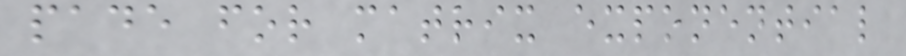pade for matrix exponential
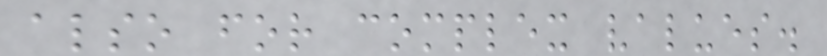also for complex values.
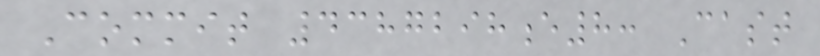Commit 4387298e8: Cast
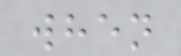when
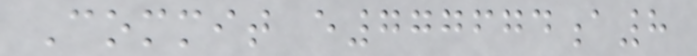Commit e777674a8
